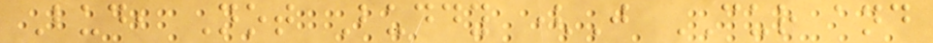Bud, Not Buddy (J CUR and
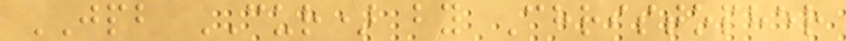JPB CUR) by Christopher
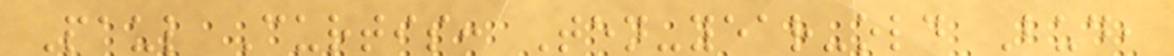Paul Curtis: Ten-year-old Bud,
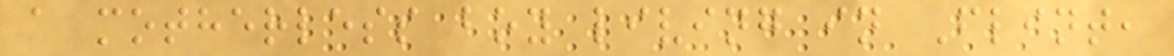a motherless boy living in Flint,
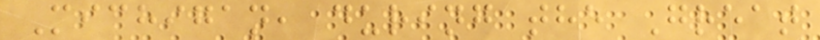Michigan, during the Great
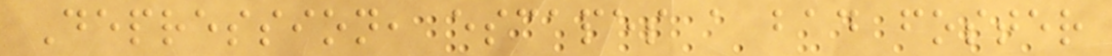Depression, escapes a bad foster
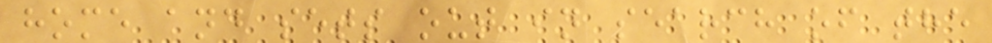home and sets out in search of the
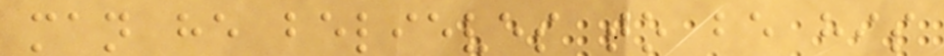man he believes to be his
